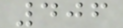406
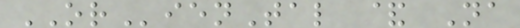ORienTal & Na
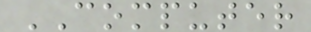COMPUTER
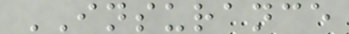INSURANCE
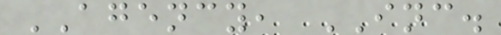AGENCY, INC.
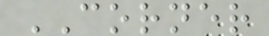CORNER
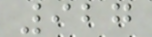927
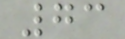73
